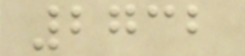2732
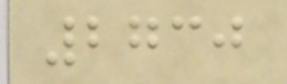2730
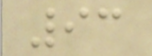93
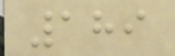189
